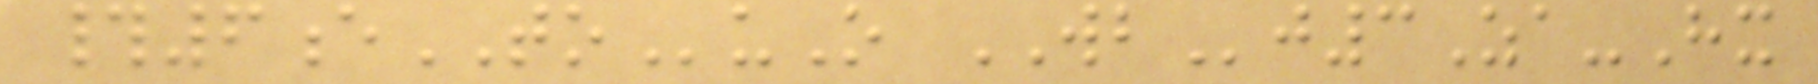#6eTOuO WBj3Za-Hx
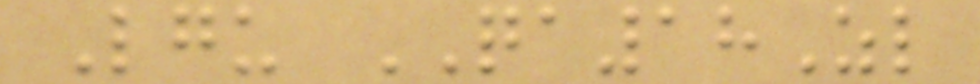Lgu QA18Zl
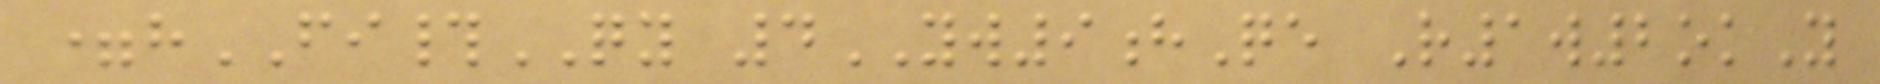=hFI#QY 4YW9hQe R1w2okY
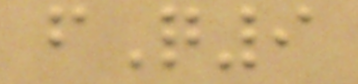fQ9
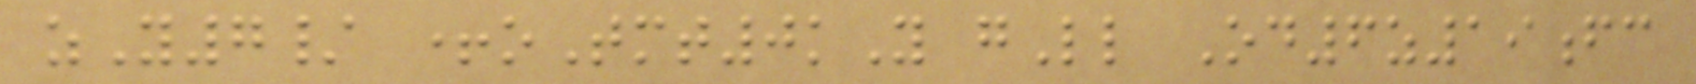zY7/ +oTmt0kY gLl Od6z19fc
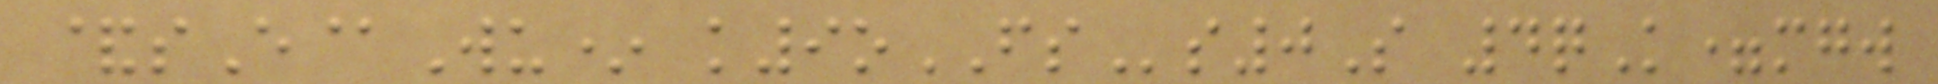&sE@Wu* k9oFSs0S 4qK=mgw
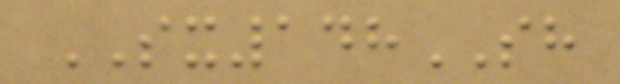SX148SH
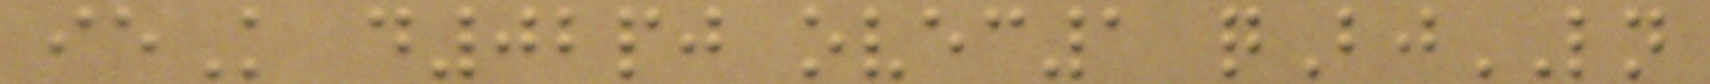ieK d02pj ovec1 qBjLN
